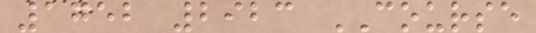1752 2923 COURSE
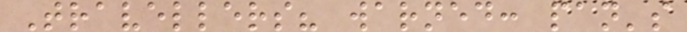Travellers? warned: pan's
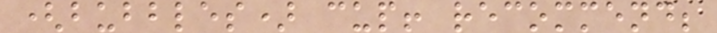(bubbles) cup! recommend;
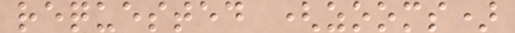requested (zooms)
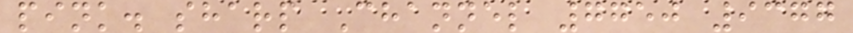pink. sharp Channel 7750 9377
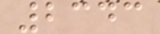2343
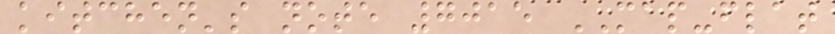kitchen's note 7015 MAP-flat
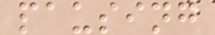pausing
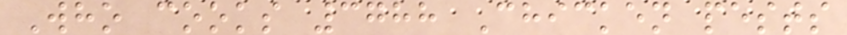Who cooks 3788 Chicken pests
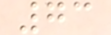73
